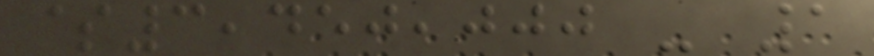$3,450,000 - 1
